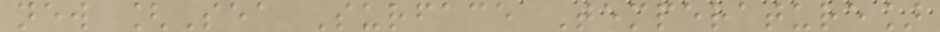new [Sea Surface Temperature]
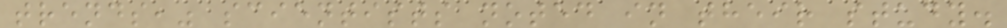trends," scientists noted in their study.
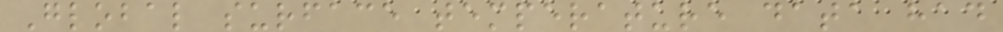Global surface temperature data had
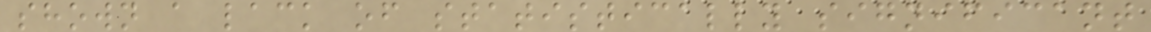shown a lack of statistically significant
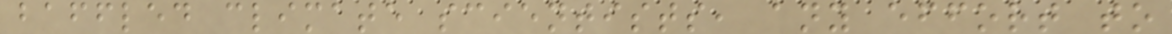baffled climate scientists, any effort to
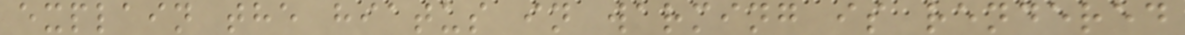explain the hiatus in warming is rendered
